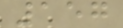157
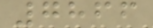7866
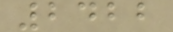2422
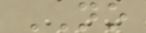NO
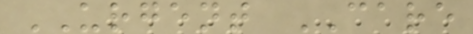URGENT CARE
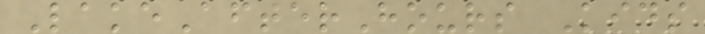LakeAfterHours Kids
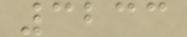3233
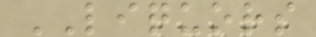LIQUORS
